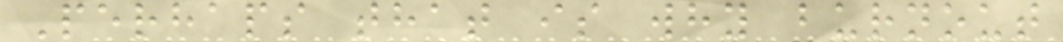Perhaps that is why burnout
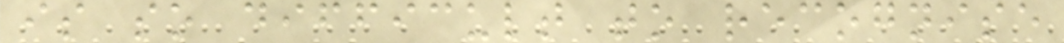is so difficult to recognise
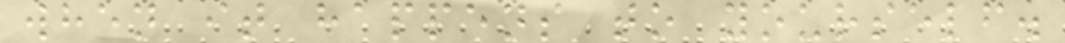when it happens to yourself.
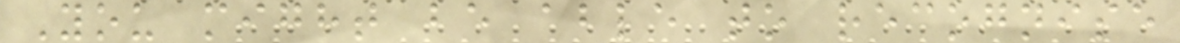You might be able to recognise
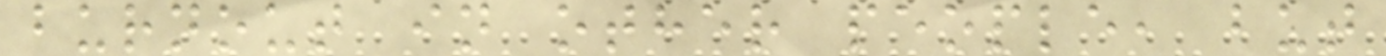burnout in other people, but
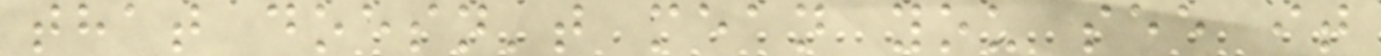that doesn't mean you see it
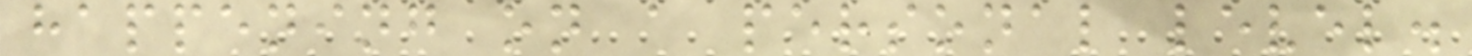happening on a personal level.
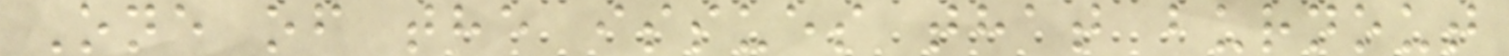One of the issues that burnout
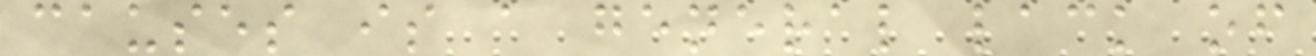causes is a general lack of
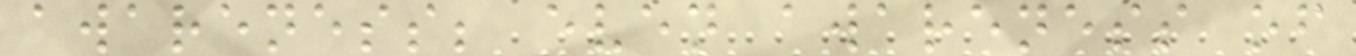awareness; even awareness of
